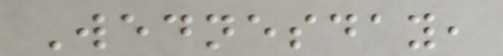Wednesday,
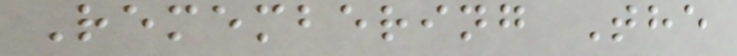Remembering The
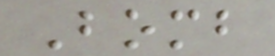Bomb
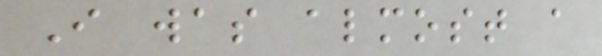I was almost a
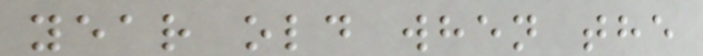year old when the
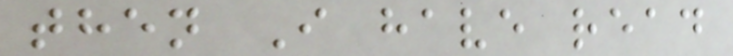then I have read
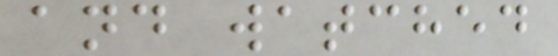and watched
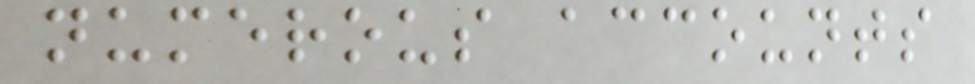numerous accounts
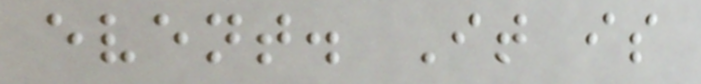event. It is
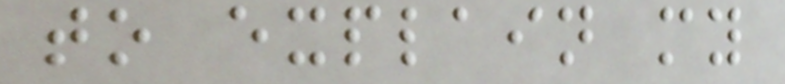to explain my
